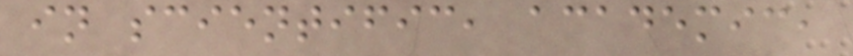in scientific, academic,
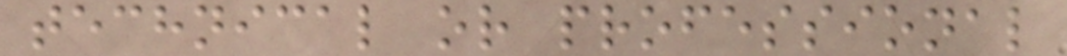technical or professional
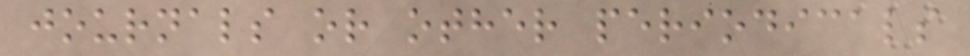journals or other periodicals
